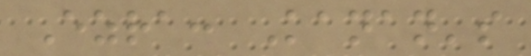Ezra: Kanan's
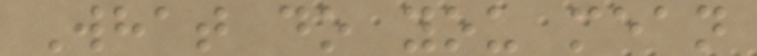What do you mean
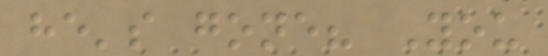he's gone? You
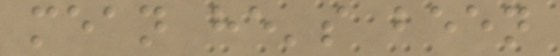mean he's been
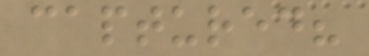captured?
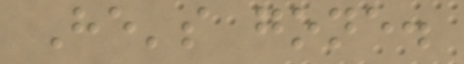He's gone.
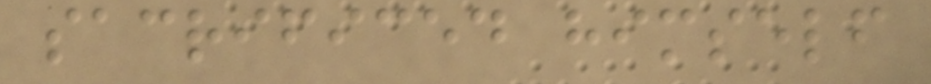sacrificed himself
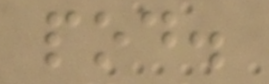pod.
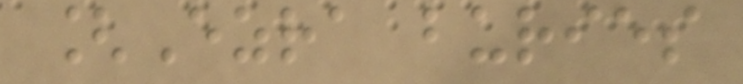[Ezra buries
